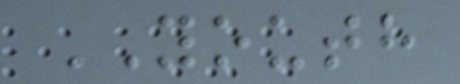YOUTH
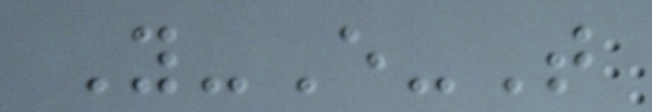Y-E-T
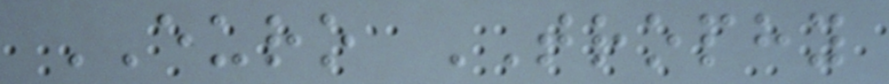EURO TROPHY
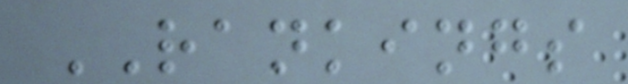RANKINGS
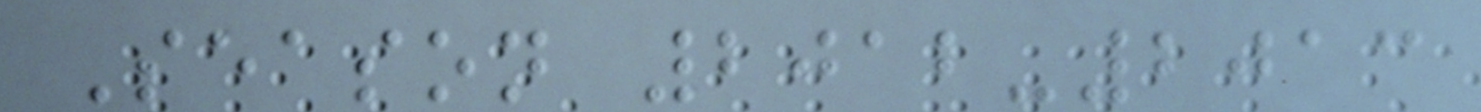Season 2012-2013
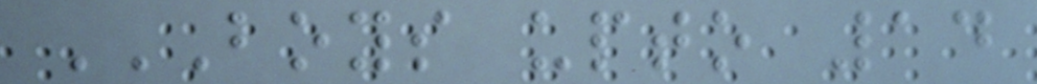BOYS UPTO 14
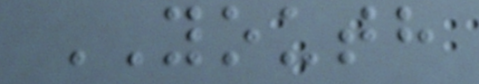YOUTH
